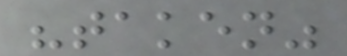"taken"
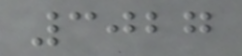3027
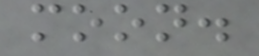moon.
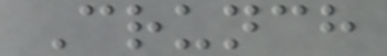Crunch
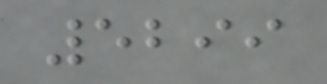5299
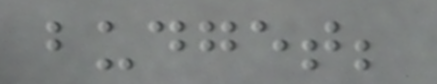budget;
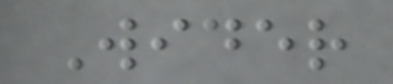Wider
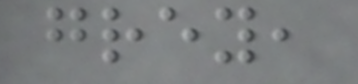grey,
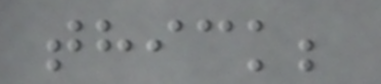thick;
